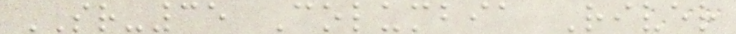SR-35 Columbia River
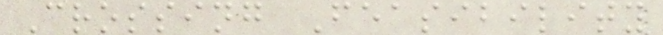Crossing Feasibility
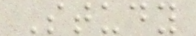Study
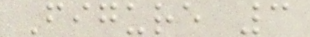Figure 3
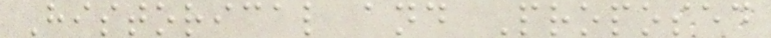Historical and Proposed
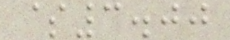$3.00
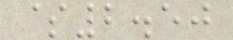$2.50
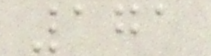171
